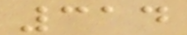314
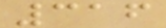316
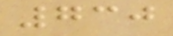730
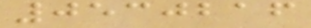0530216
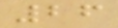26
